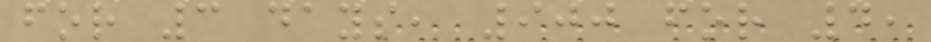for 3 days, 900 for 4,
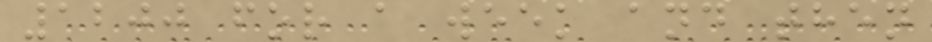1200 for a week and then
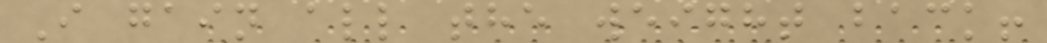I gain all the weight back!
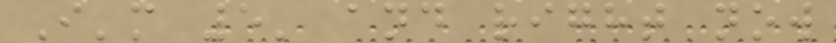I'm 5' and right now
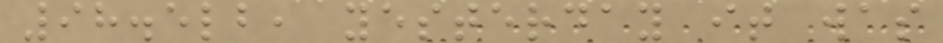98.5lb, yesterday it was
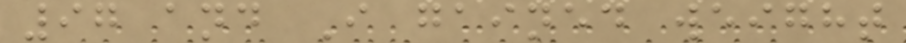97 and I gained weight
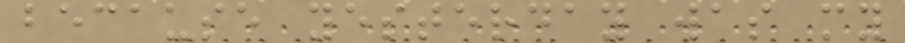because yesterday was my
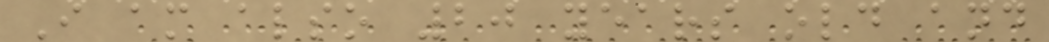I am also 20 years old and
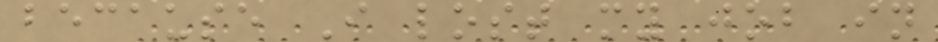because I lost my job in
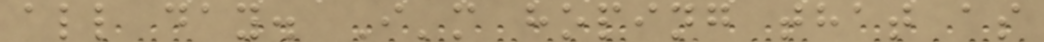all day. I'm hoping that as
